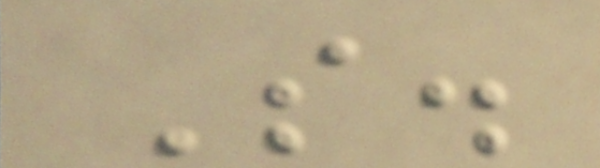S.
